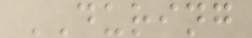DURING
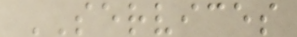SERVICES
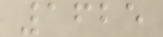1625
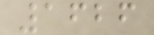1626
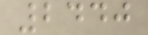2440
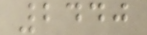2440
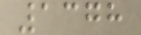1378
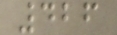426
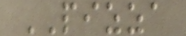PIZZA
